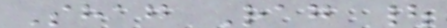Shag Rag |
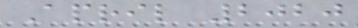April 2020
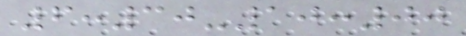6:30-10:00
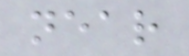near
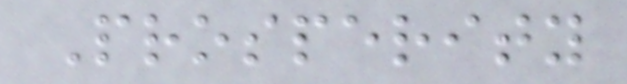Prosperity
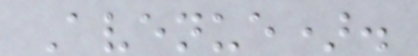Avenue).
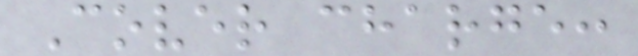Cover charge:
